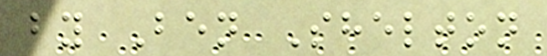by Ben Shelton
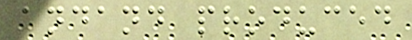andand produced
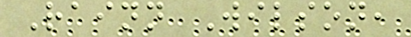Rainn Wilson,
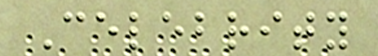Celebrity
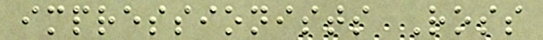impressionists Ross
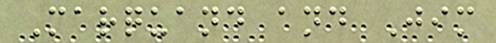Marquand and Jim
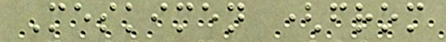Meskimen (from
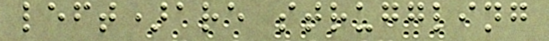left)are struggling
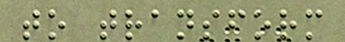to transform
